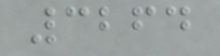3264
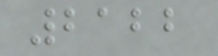2122
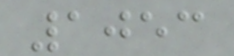1053
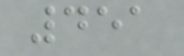451
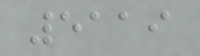5119
